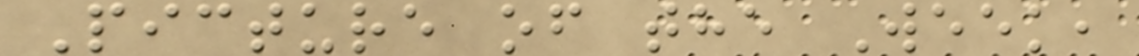Picture of the Week,
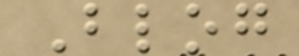Blog
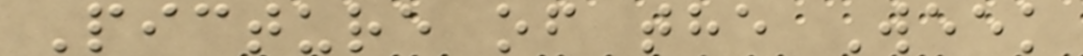Picture of the Week
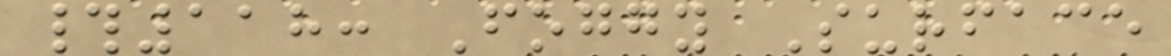#118: Foggy Surface
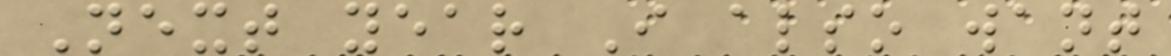Next year I also want
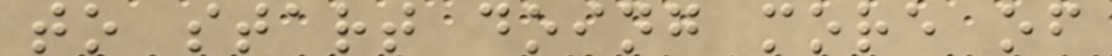to start doing more of
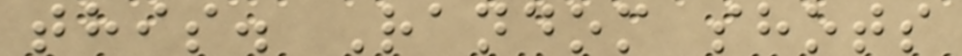this. Random shots
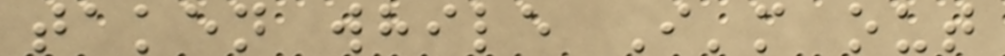taken while I'm out
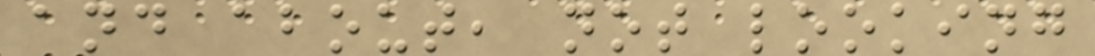and about, not looking
